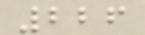226
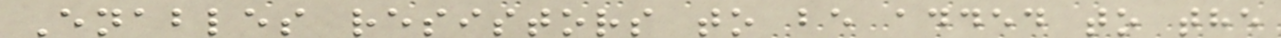Enables resistors to be added to the
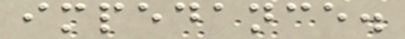impedance.
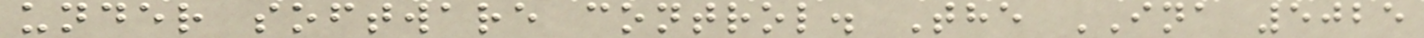under software control. The INA 5025
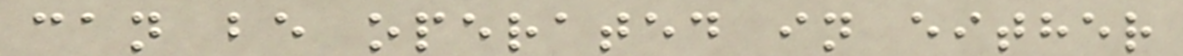can be operated in either
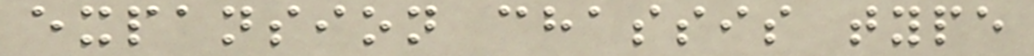expansion chassis type
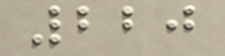220
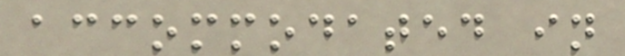accommodated in
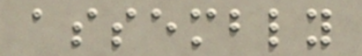assembly
